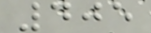405
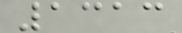1313
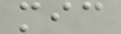mic
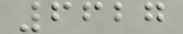6627
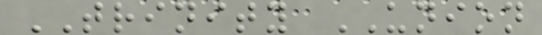TRINITY UNION
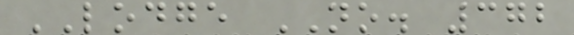LODGE NO. 372
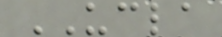UCLA
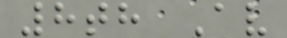8th Av
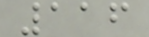116
